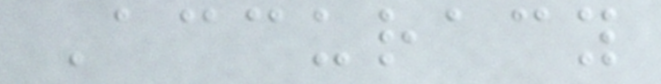Accuracy
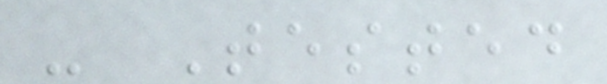- Tested
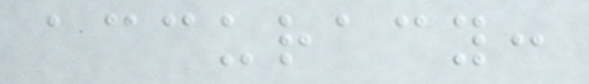accuracy:
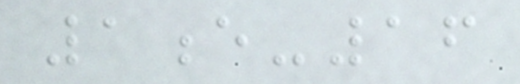1e-16
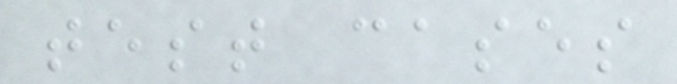test cases
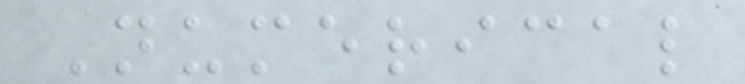Numerical
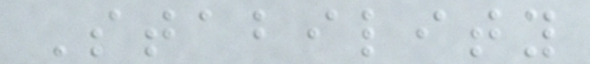Stability
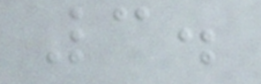3.
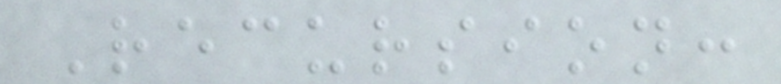Recursion:
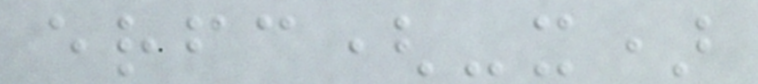erfc(-x)
